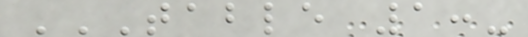TABLE 1:-
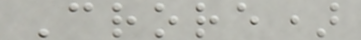Crore)
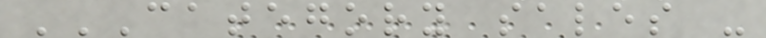CATEGORY SALES -
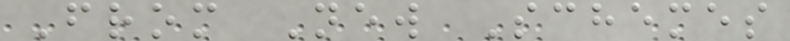From New Schemes
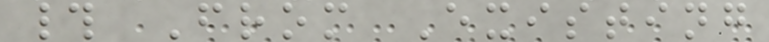# From Existing
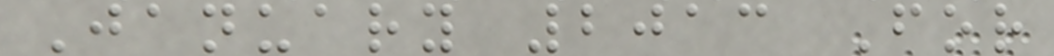January 2013 For
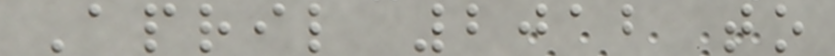April 2012 to
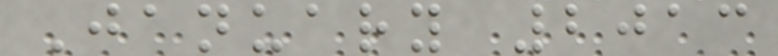January 2013
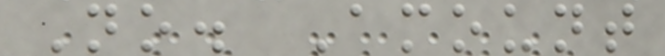No. Amount
